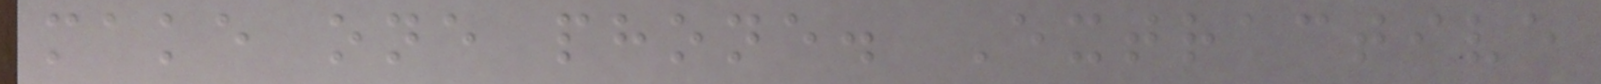make one phone. Extractive
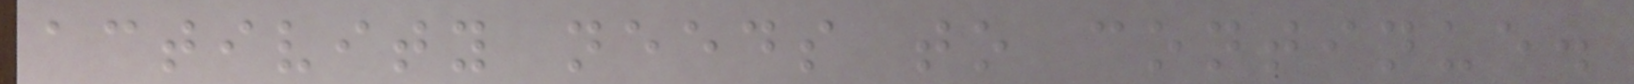activity needs to continue.
